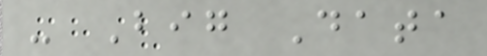- Big Data
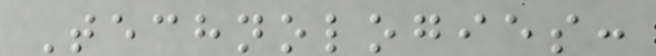Technologies:
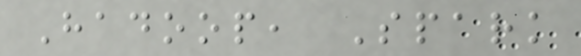Hadoop, Spark
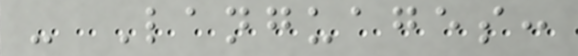- Languages:
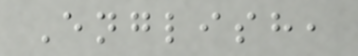English,
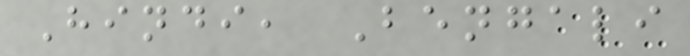Hindi, Bengali
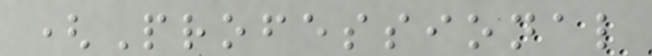(Professional
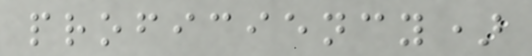proficiency)
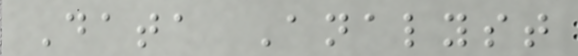Data Analyst
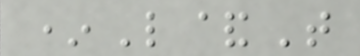*L&T
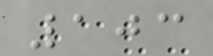103
